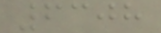6308
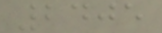2405
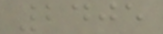2405
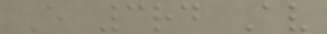E 3rd Av
